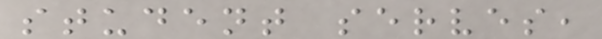student serves,
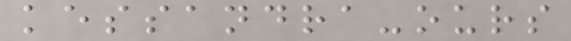kessandra-ours
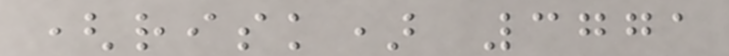(risk) 3771
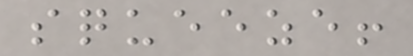squeeze!
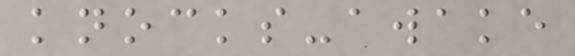knocks-awake
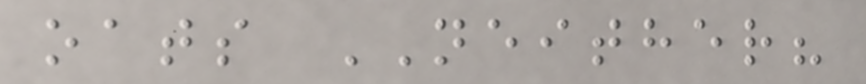oats NEITHER?
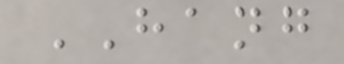HANG
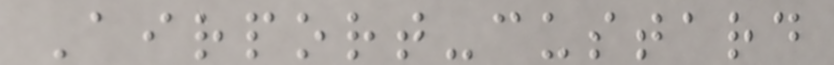Airport-custard
